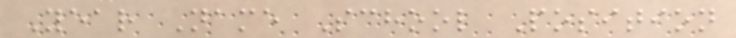Year Name School Position
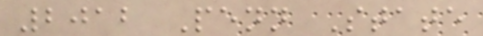2012 Penn State
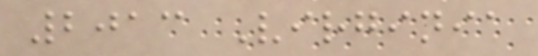2013 Virginia
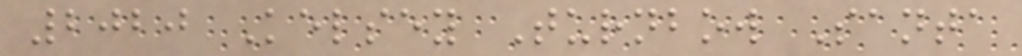2020 Kelsey Turnbow Santa
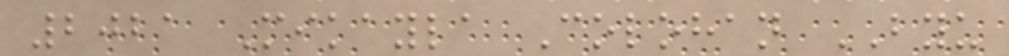2021 Mikayla Colohan BYU
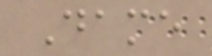Dame
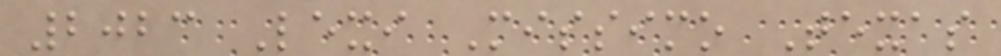2023 Lexi Missimo Texas
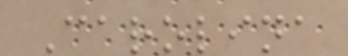Carolina
